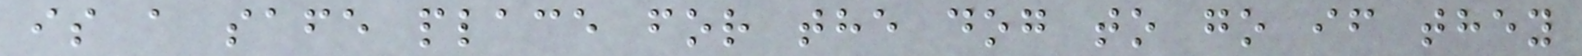is a safe place for the dog to go if they
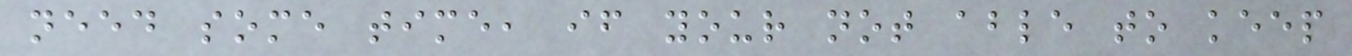need some time, if your not able to keep
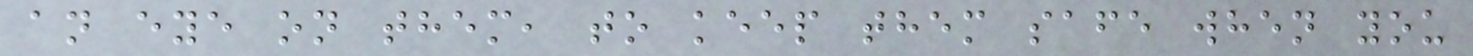an eye on them, to keep them safe when you
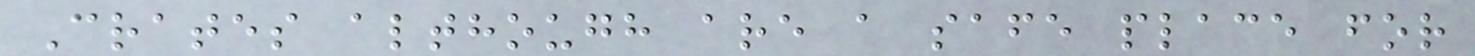Crates although are a safe place for
